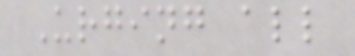Urging all
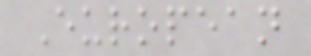European
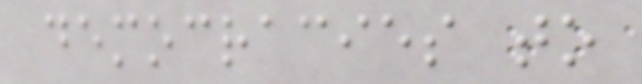democracies to
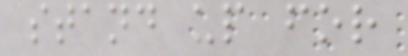stand up for
